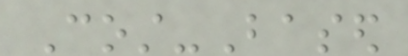Cost-Based
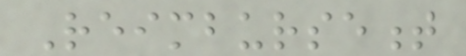Reimbursement
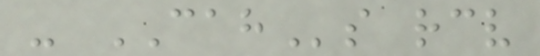- CAHs receive
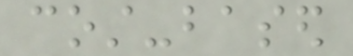cost-based
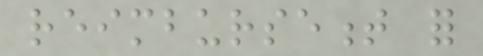reimbursement for
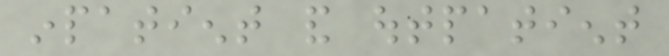inpatient and outpatient
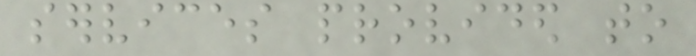services provided to
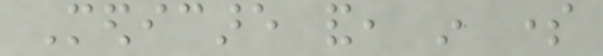Medicare and, in some
